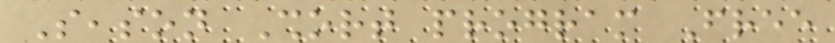Season Short program Free
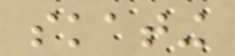skating
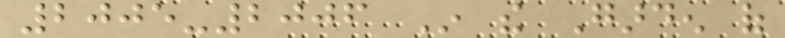2005-2006 In the Garden of
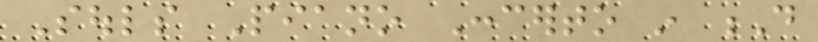Souls Piano Concerto in D
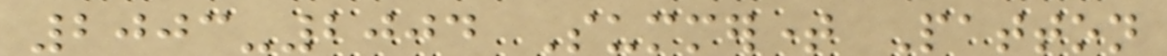2003-2004 Summertime Patton
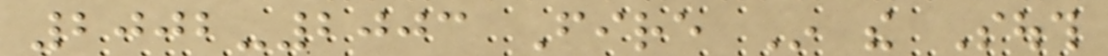2002-2003 Fire In the South
